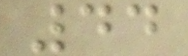44
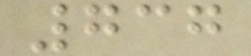737
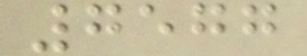7577
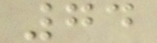74
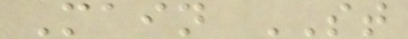Main ST
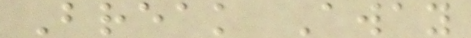Break Away
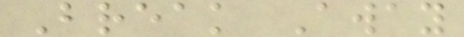Break Away
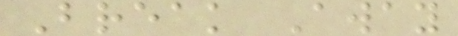Break Away
